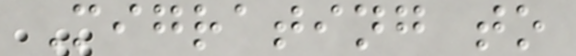Migrating to
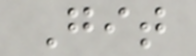Git
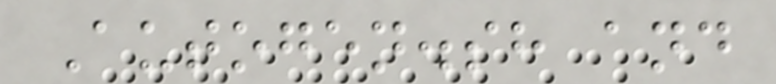Autogen.sh and
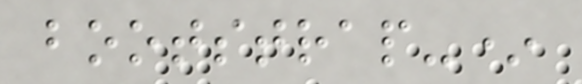bootstrap-*
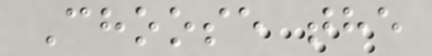Choose the
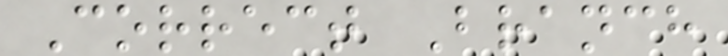Correct Branch
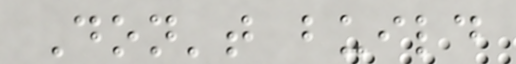Don't build
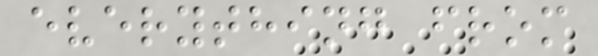everything from
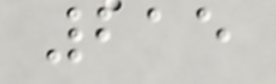215
